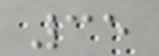35
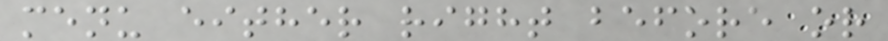menu either right before or
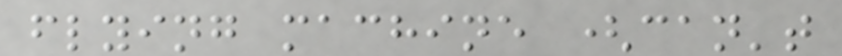flying machine (can't
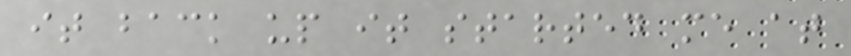it back up it started me at
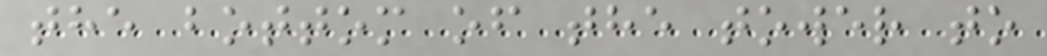the bottom of the tower to
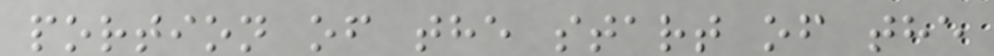portion of the start of the
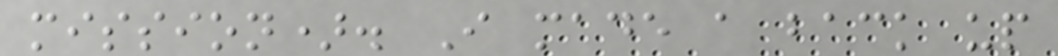mission). I made a back up
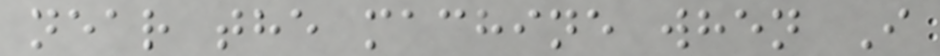near the machine when I
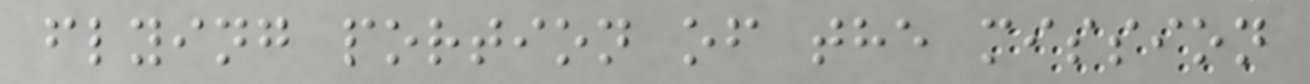flying portion of the mission
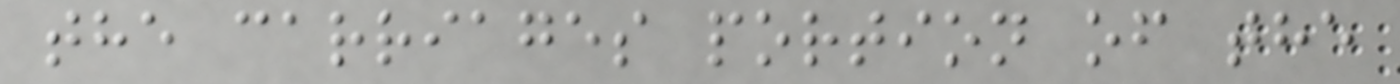the carriages portion of the
